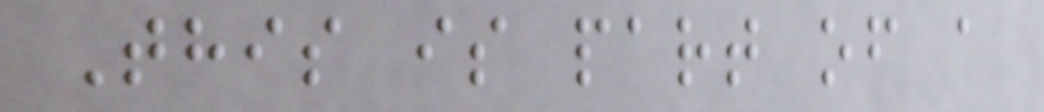This is part of a
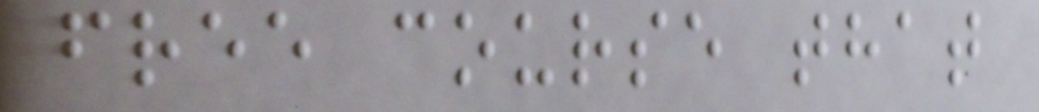free course that
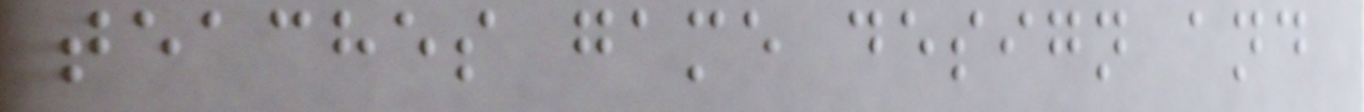teaches game design and
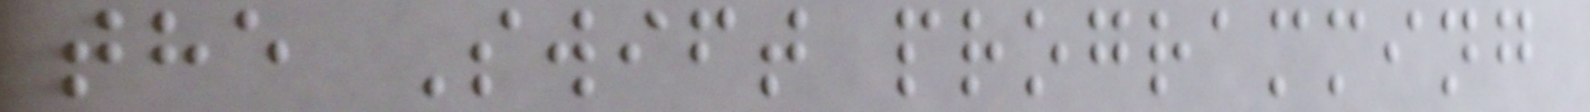the Swift programming
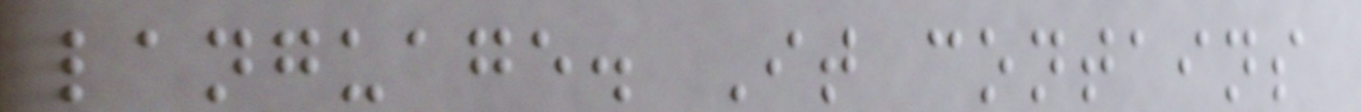language. It contains
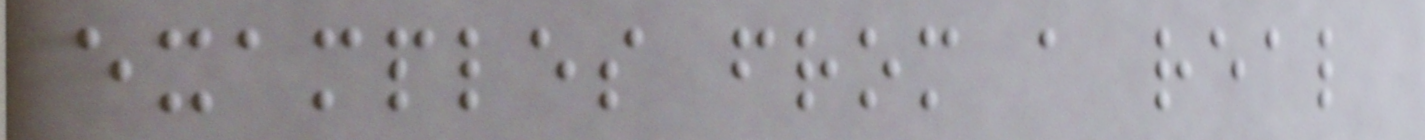examples from a real
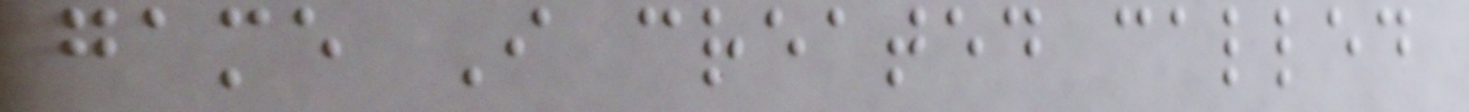game I created called
